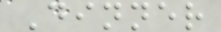Dinner
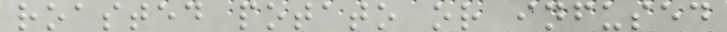roasted potato or infused
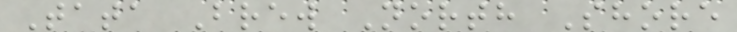Tata Brew North Shore
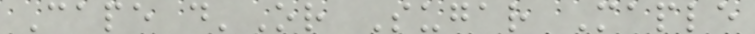Cape d'Or Sugar Maple
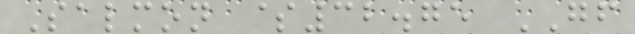Salmon $32.75 GF
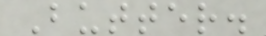Butter.
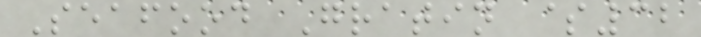Seafood Gratin $32
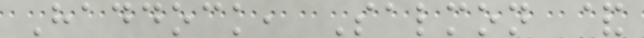Haddock, Salmon &
